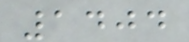1404
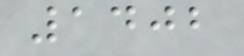1402
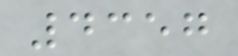4357
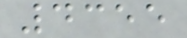4355
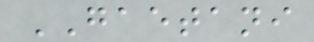GAETANI
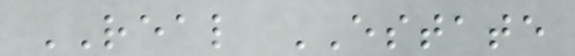REAL ESTATE
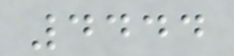4444
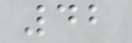42
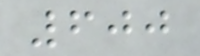600
